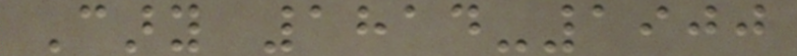Cary 1814-1900
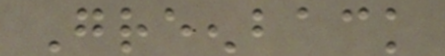Greenback
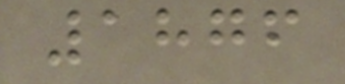1876
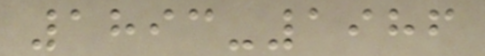1893-1986
